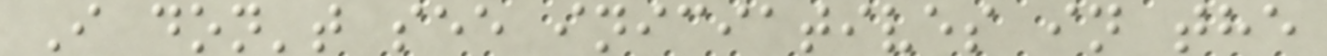I don't see iniciatives in the
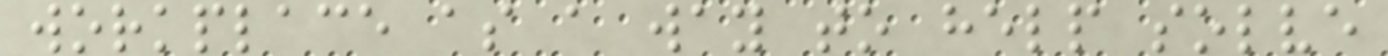workplace as a way to help solve
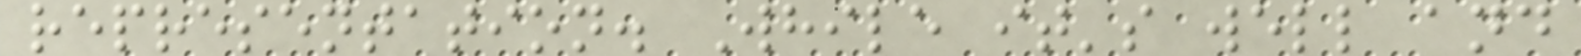representation. While it's well and
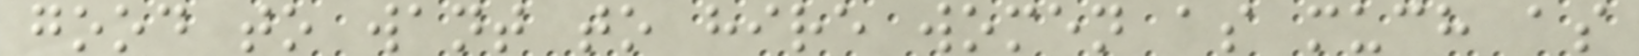good to want to hire women as much as
